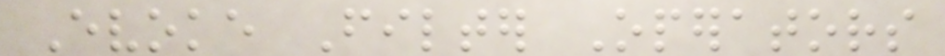Evoke Filter Operators
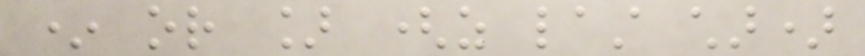* or ] (as last char)
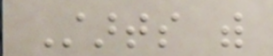Starts with
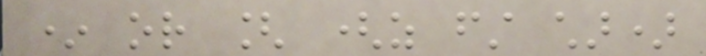* or [ (as first char)
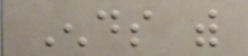Ends with
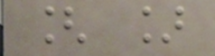[ ]
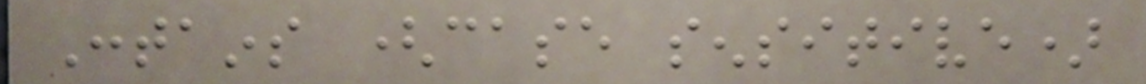Contains (case sensitive)
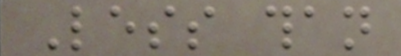Less than
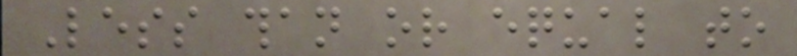Less than or equal to
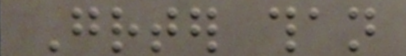Greater than
